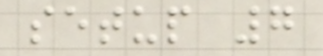setup 7
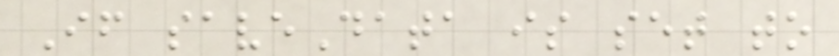If saveData is set to
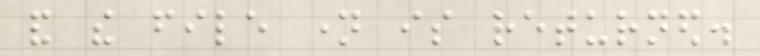and the file name is returned.
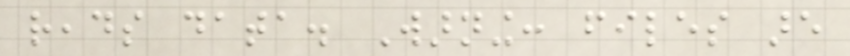reads data. Warning: files are
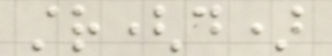str(d)
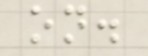on.
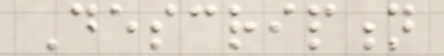Description
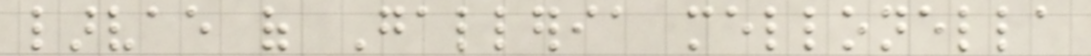larvae of Galleria mellonella
